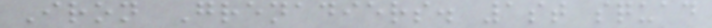Iron Grenadiers. 1st squad
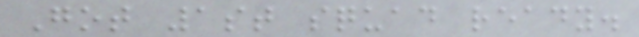Got 1st squad ready.
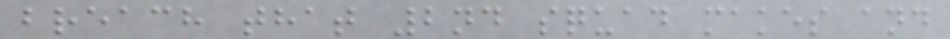breach that 2nd squad makes and
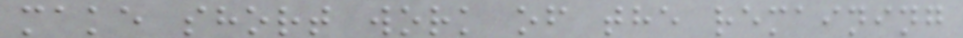make short work of the remaining
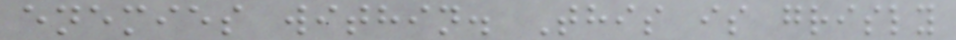enemies within. This is grisly
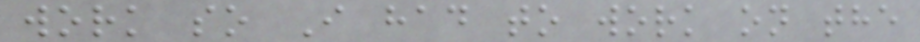work so I had to work on the
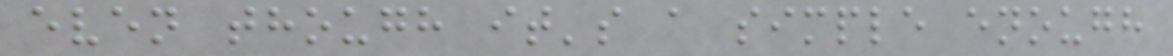even though it's a simple enough
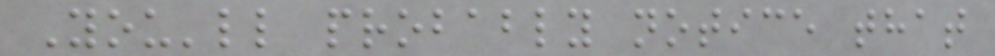You'll probably notice that
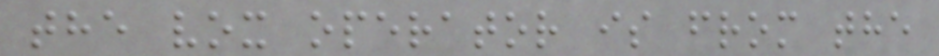the vox operator is from the
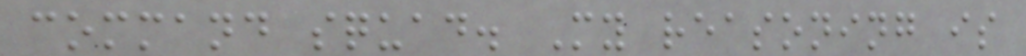command squad. My reasoning is
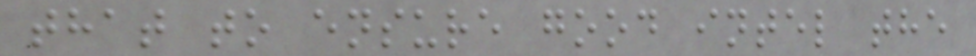that to ensure good intel the
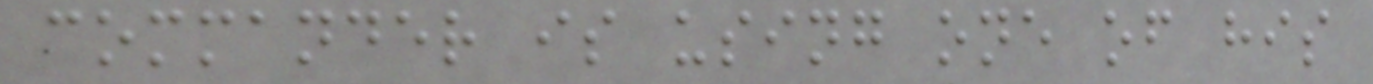commander is using one of his
